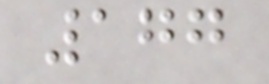177
